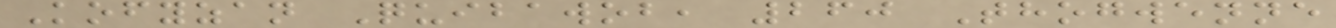Kofyzan Quibawob, 260 Thogwenne
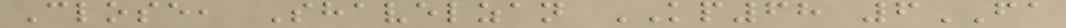Close, Shavelzan KP68 6FA
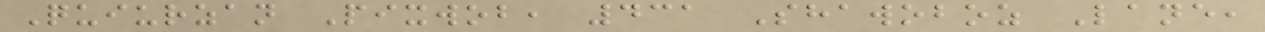Quiurzan Pixwob, 431 Shawoboz Lane,
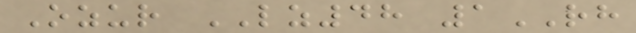Ozur LZ48 1RH
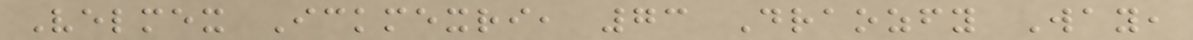Velmex Ickmexri, 73 Draozfy Way,
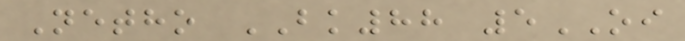Netho BK88 5OI
